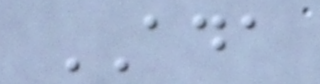ADA
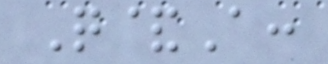Q&A:
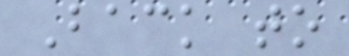Back to
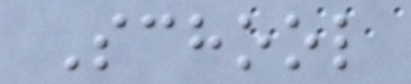School
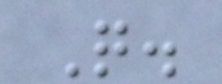Q.
